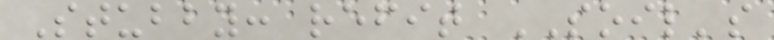Stubby: refit SOIL's
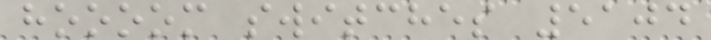hoooom switches 5104
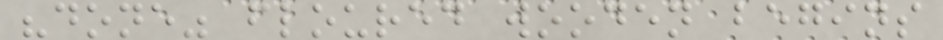"done" floured wooden begins
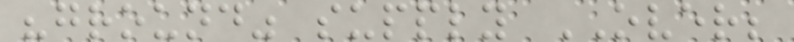"ground" supply OVER;
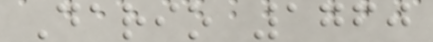Dario 1760
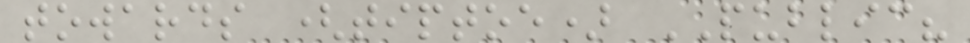towards (tiptoe) PUBLIC?
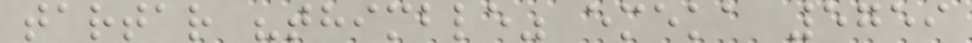tartar "thimble" emeka 5759
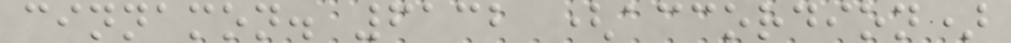cinnamon. 6132 (accordion)
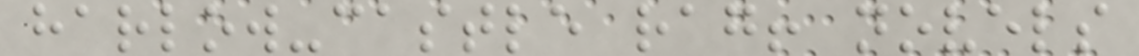harlow-castle rag! novels
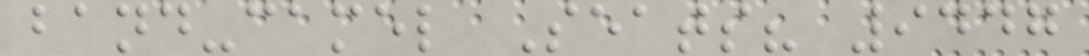band-camel Seats? 9447
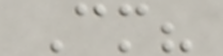Cm?
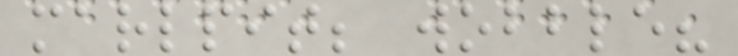marlpit; wobble?
